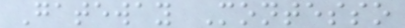Gateway Montesso
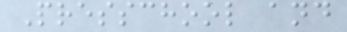Presschool and
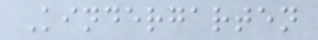Kindergarten
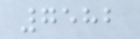7582
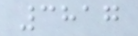3817
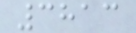3813
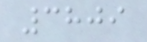3809
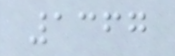1367
